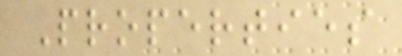Properties
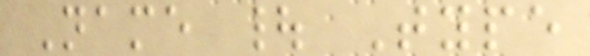Name | Type
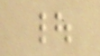|
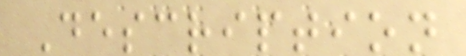Description
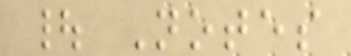| Notes
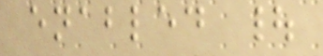enabled |
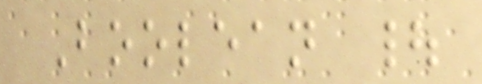Boolean |
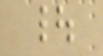|
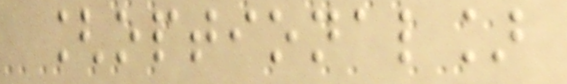[optional]
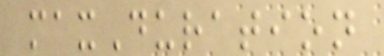maxDuration
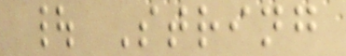| String
